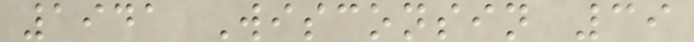1941 Wisconsin 39
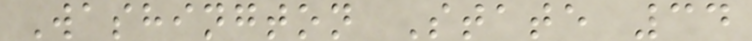Washington State 34
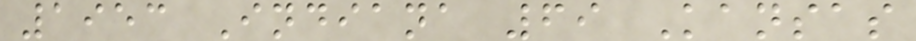1953 Indiana 69 Kansas
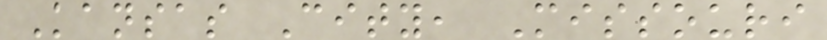Kansas City, Missouri
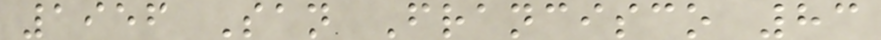1956 San Francisco 83
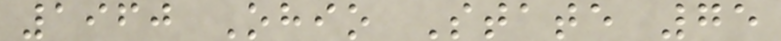1960 Ohio State 75
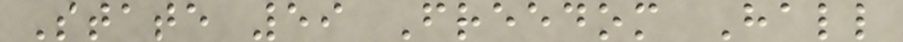State 59 Freedom Hall
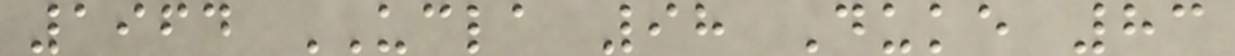1964 UCLA 98 Duke 83
